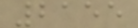2155
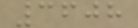3608
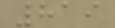819
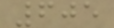605
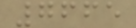7665
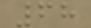68
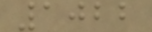1022
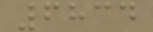6834
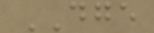DGE
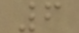6
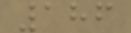186
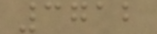3712
